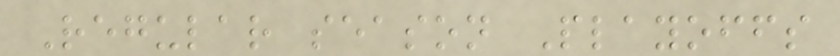Regular season Playoffs
